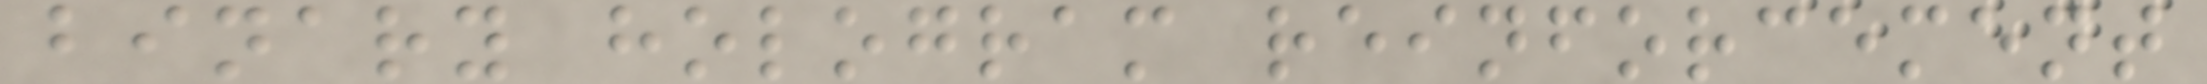binary hologram reinforcement
